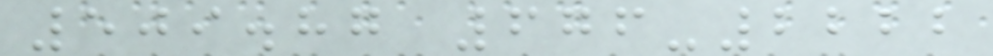509.87 676-2222
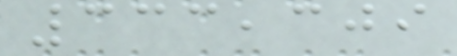333,309
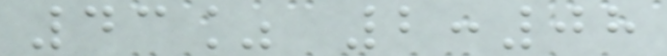43% 2:08
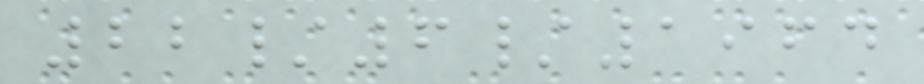22/6/1964
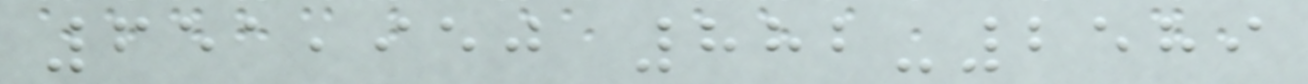651,950 882-2589
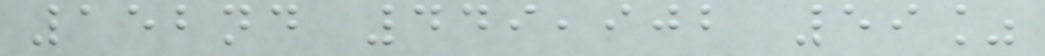152nd 449,902 59%
